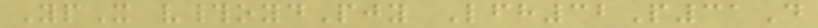YpX v#oydPjy Lfh32P31D
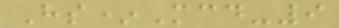Hs*Mcd-9
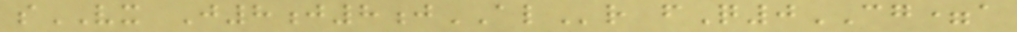sVX J8j8jALr fQ0CG=a
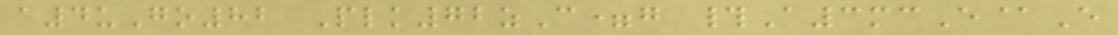a4uGo82 Plk72zC=g #A3mcE@E
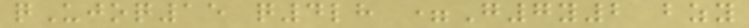qUjoq15 q4lh =G7y2 bzy
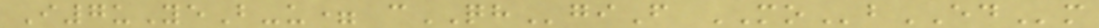I7uYeB-u= cQHgiF MObEDm
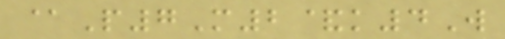@P7M2&k4W
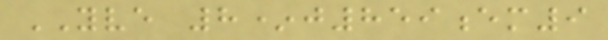YVE 8*j859em9
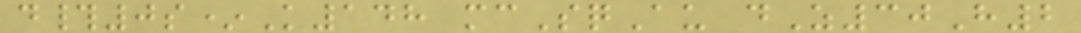d#0s*K148 mcSqAu dZ30H2
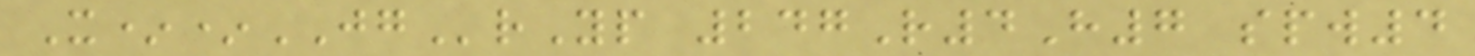X**JGrYp 247R4H7 spw4
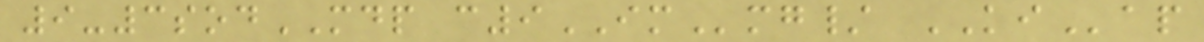9-3sodMDP c9IMmg/ KIap
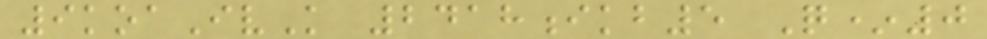9koaIvK 2418ikb5 Q*0
